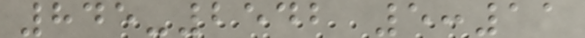845-2542 5:11
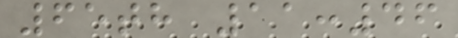65th 11:46
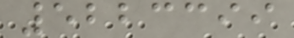5223399
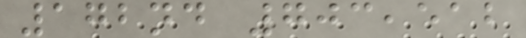172nd 703,512
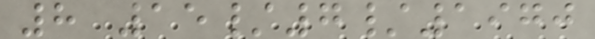8 15/7/1970
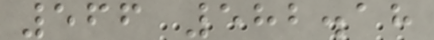566 582.18
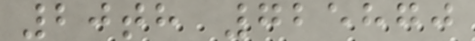20th 725870
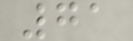71
